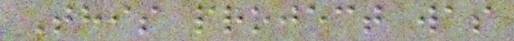This project was
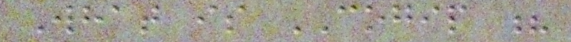What is COGIP ?
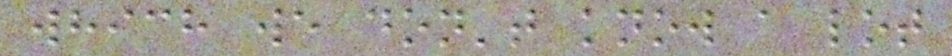which we don't know a lot
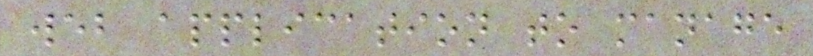web application to manage
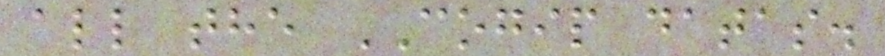all the COGIP datas.
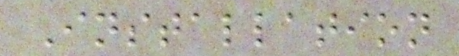Installation
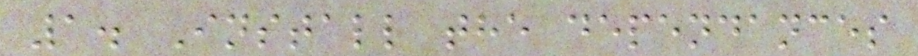1. Install the dependances
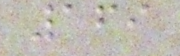169
